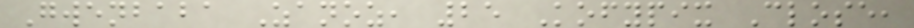Gwenbaba Zanoz, 25 Kofypix Close,
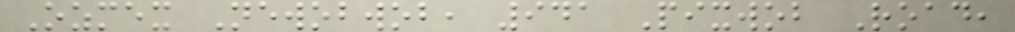Ozmex Newobwob, 941 Pixwob Road,
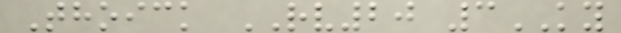Thoick RV20 3KY
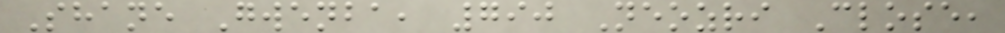Shane Gwenba, 790 Neozri Close,
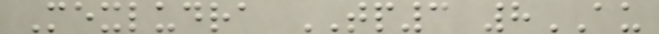Mexludra TP3 8AU
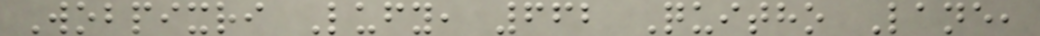Wobpixri Lufy, 662 Quitho Lane,
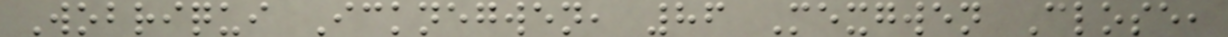Wobriqui Icknegwen, 86 Mexgwen Close,
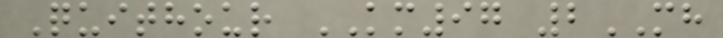Quithour KM97 2MH
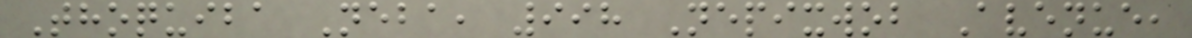Thoquiba Neba, 998 Nepixwob Avenue,
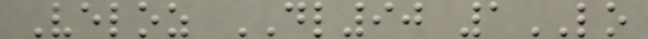Veloz DL90 1LO
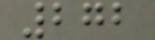272
